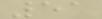51
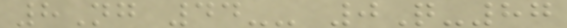8Ng 44-- 0Q-87
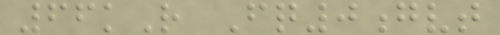66kR Fq0gvt
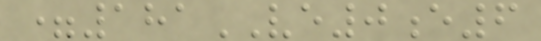=181VE0e6
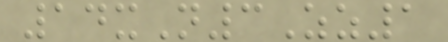14xN3Zz1
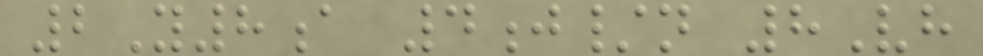2Y8a 4j/n 8Vh
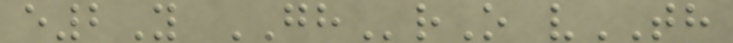e2Y GHrO vTH
